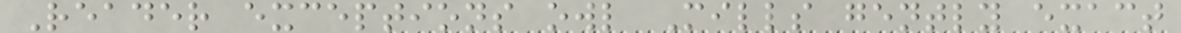Reader exceptions owl Mills gently exact
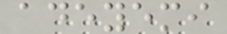adeyemi
